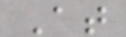At
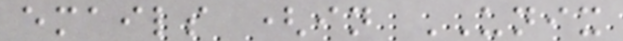emails (in UNIX
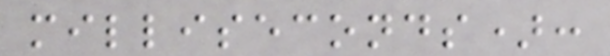milliseconds):
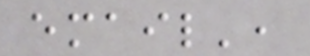email',
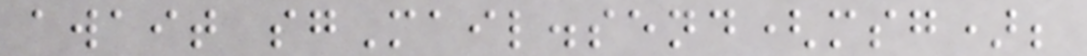await sgMail.send(msg);
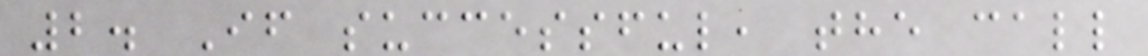2. If successful, the call
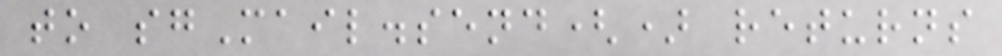to sgMail.send() returns
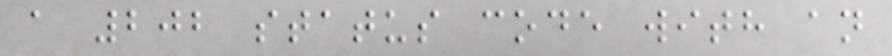a 202 status code with an
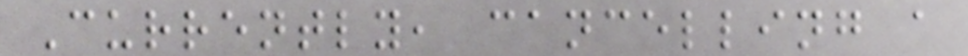Currently, cancelling a
